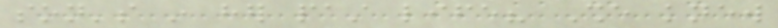son's in her past life? She knew
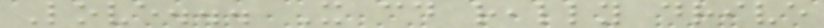Love... It could really drive
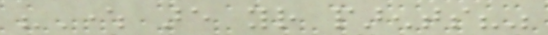"Where are your parents?"
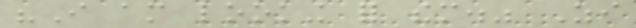"I am looking for them." Zi
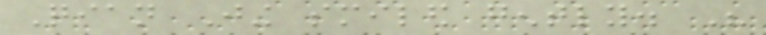Qian Jing smiled gently. His
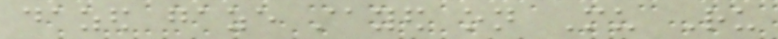dazed gaze stayed on Mu Ru
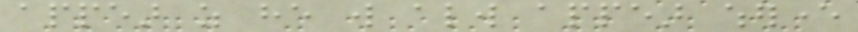appear as he will always appear wherever
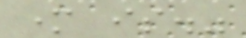mother is."
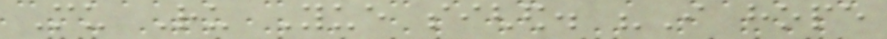Mu Ru Yue sighed. "I hope
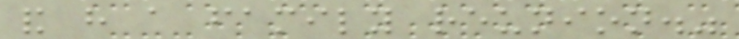and have a family reunion."
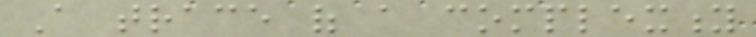A trace of a complexity
